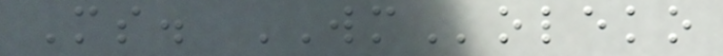Ms. WMoleko
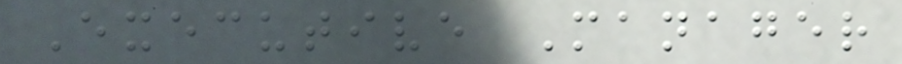Executive Manager
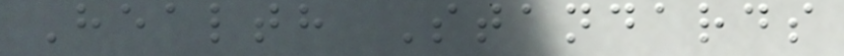Health Standards
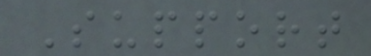Support
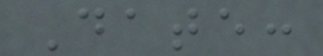Date:
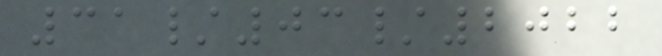31/03/2022
